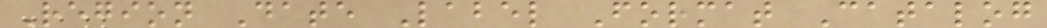Region Date Label Format Catalog
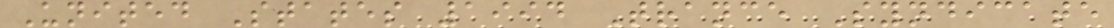United States 1994 Trance Syndicate
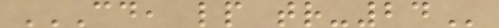CD, LP TR-24
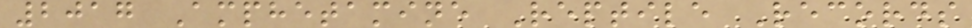2017 Amphetamine Reptile Records
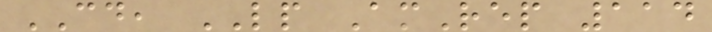CD, LP AmRep 114
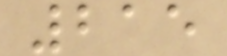215
